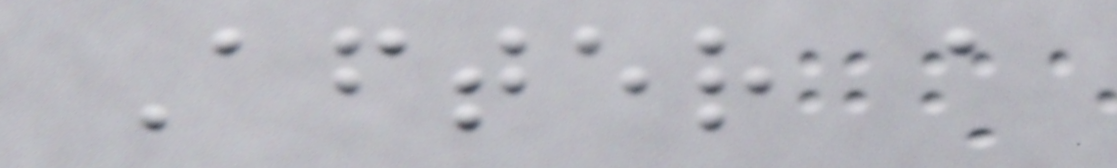After a
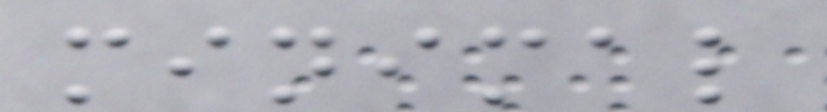minimal
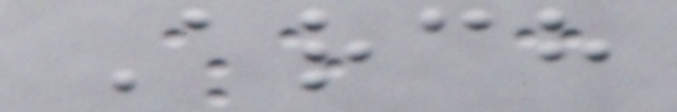Arch
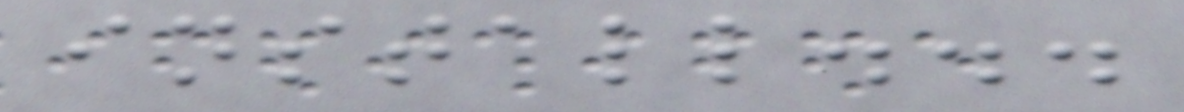install...
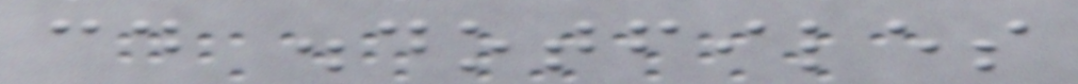cd .dotfiles
